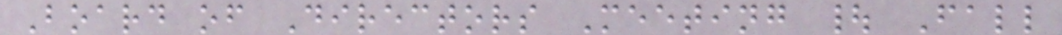Board of Directors Meeting | Fall
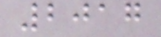2017
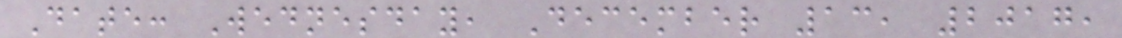Date: Wednesday, December 13, 2017,
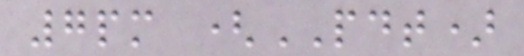7pm (PDT)
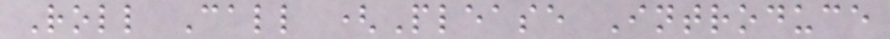Roll Call (Please Introduce
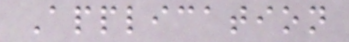Application
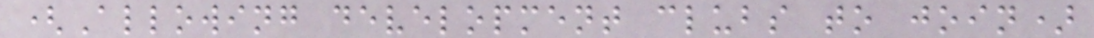(Allowing development clubs to join)
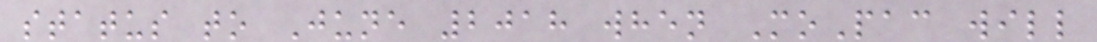status to June 2018 when MoPac will
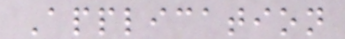Application
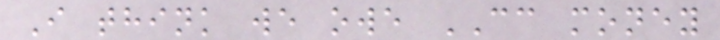I think we owe CC money
